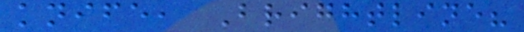knife, Brightline?
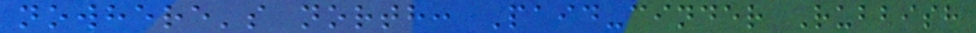nowhere's north: Paid-cinder Rubbish
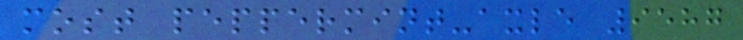most peppermint-axle 9587
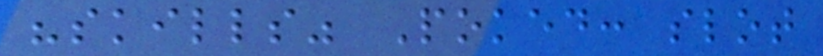"skills" Poked: slot
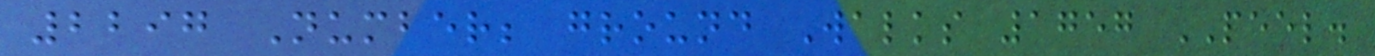2297 Number; ground Walks 1757 PEEL.
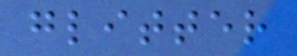glitter
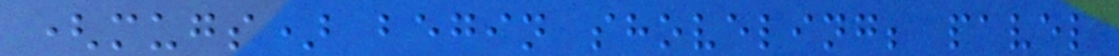(mugs) begin shoveling; pavel
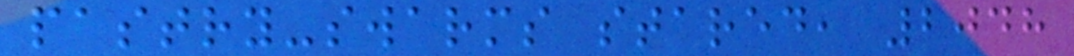pastry-swarms stared, 2048
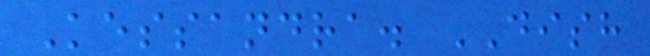Kessandra. DISH
